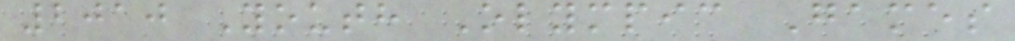2010 Youth Olympic Games
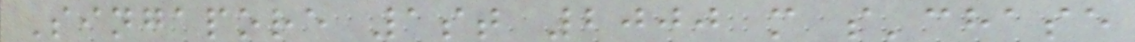Singapore 1st 2000 m s'chase
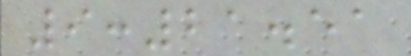9:21.51
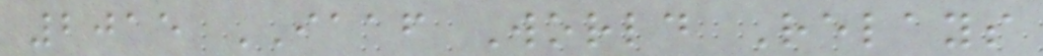2015 IAAF World Relays
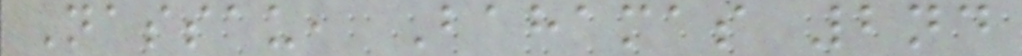Nassau, Bahamas 2nd
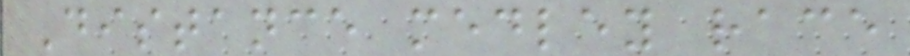Distance medley race
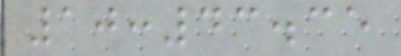10:43.35
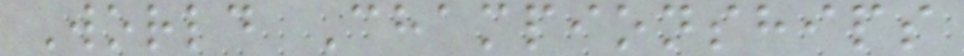World Championships
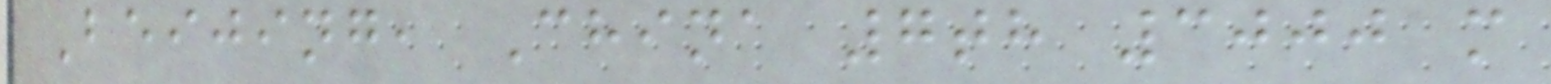Beijing, China 7th 3000 m
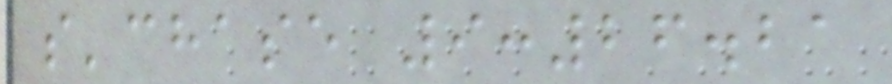s'chase 9:26.21
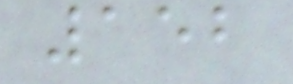152
